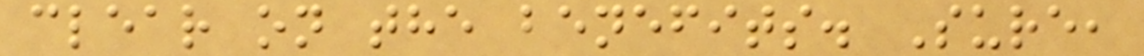clear on the benefits. Sure,
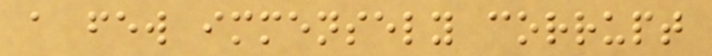a few immensely corrupt
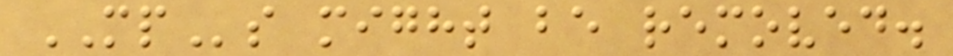MPs might be removed.
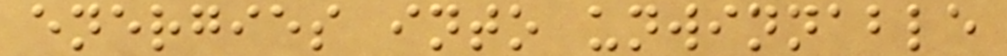energies into unwinnable
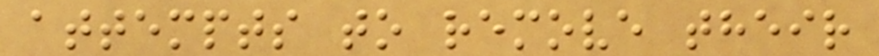attempts to remove their
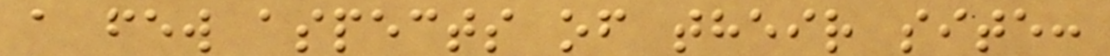a few aspects of their site:
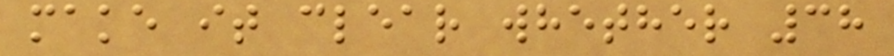make it clear whether 38
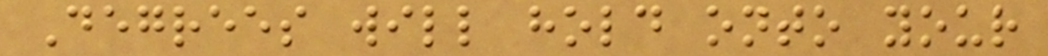Degrees will hold onto your
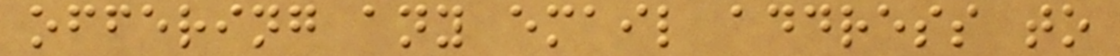offering any email address to
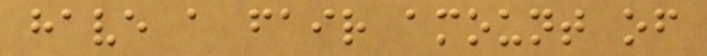have a fair amount of
